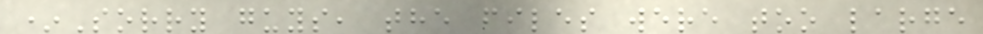*Sorry guys, the files were too large
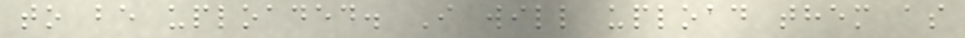to be uploaded. I will upload them as
